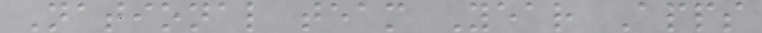National team Year Apps
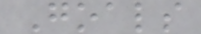Goals
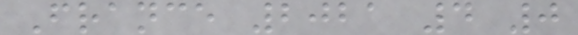France 2021 4 0
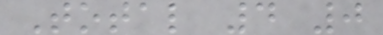Total 4 0
